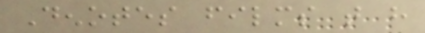Denotes films that have
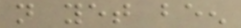not yet been
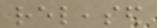released
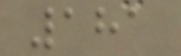181
